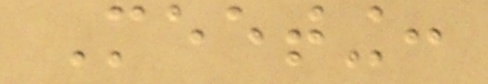Meeting:
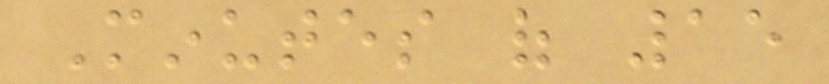Minutes of 15
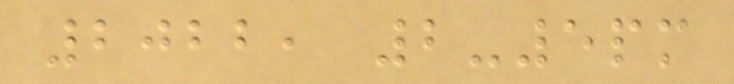2022, 2-5pm
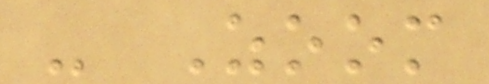- Zoom
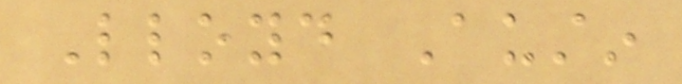Lloyd Austin
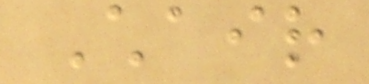Chair
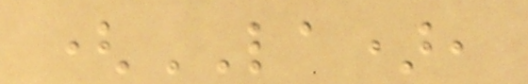(LA),
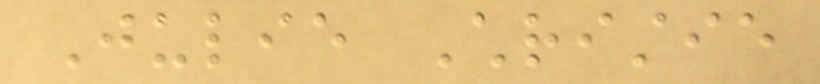Julie Christie
